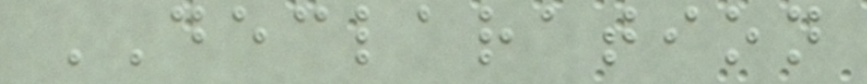DECLARATION
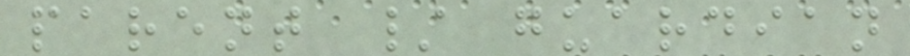parent / guardian
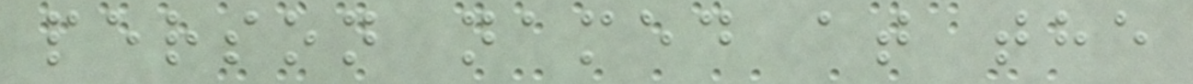person named at the
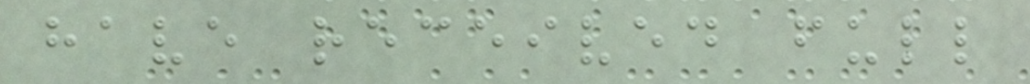have received full
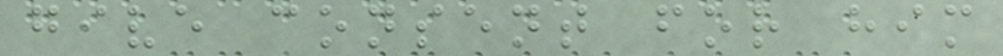give consent for him
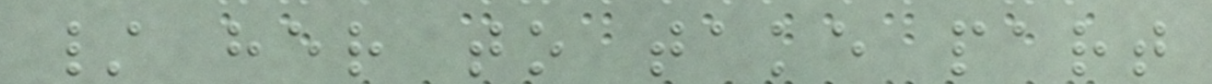/ her to take part
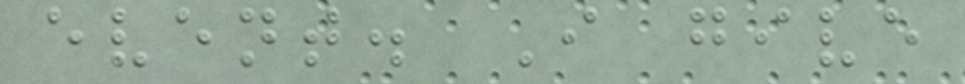event. I give
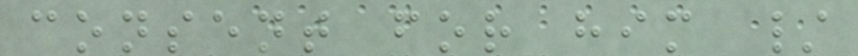consent for him /
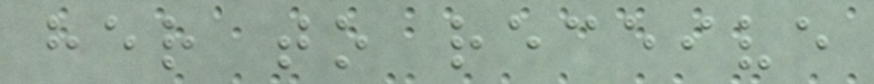her to receive
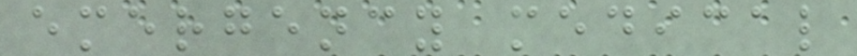emergency medical
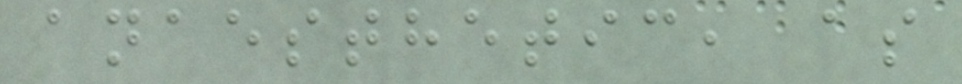anaesthetic, as
